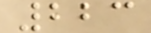223
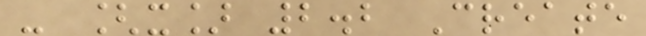- [x] 2.2 Create
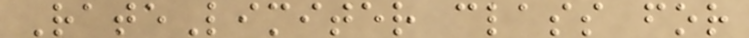RateLimiter class for
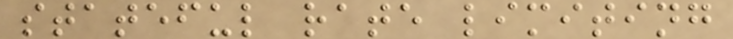stateful rate limiting
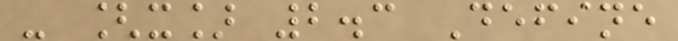- [x] 2.3 Define
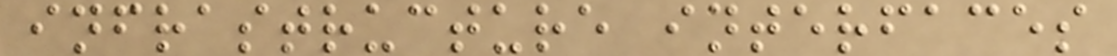infrastructure interfaces
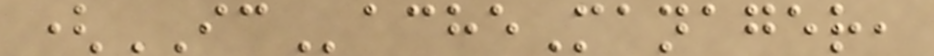(ICacheManager,
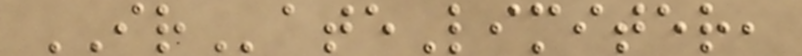IRateLimiter,
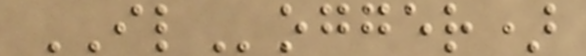ILogger)
